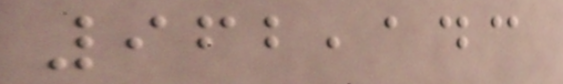962,143
